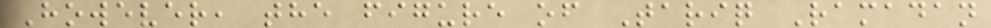However, the figure of Tariq Ramadan
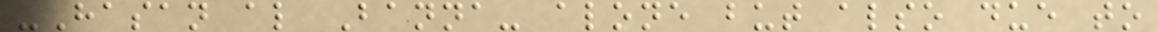-Hasan al Banna- alone but also due to
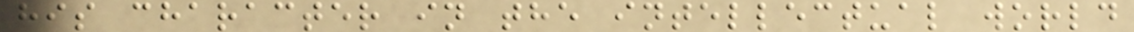his character in the intellectual world
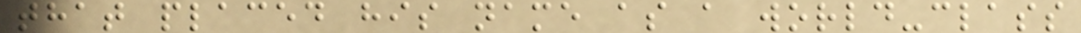that placed his name as a world-class
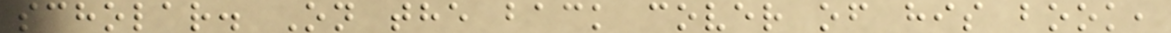scholar. On the back cover of his book,
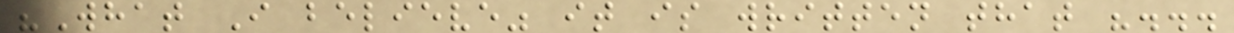"What I believe" it is written that "...
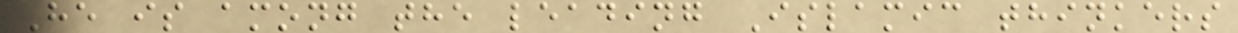He is among the leading Islamic thinkers
